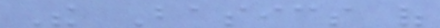The Basics of
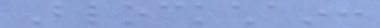Blockchain:
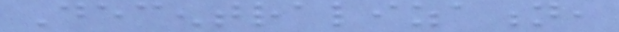Decentralization,
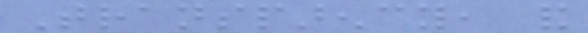Transparency, and
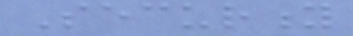Security
